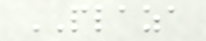PLAZA
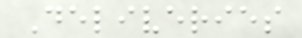Deliveries
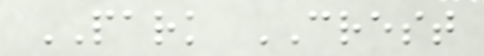PARK CREST
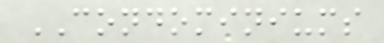CONDOMINIUMS
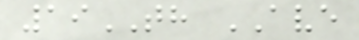19TH AVE
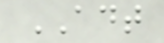ADT
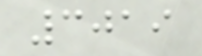3019
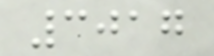3017
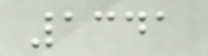1341
